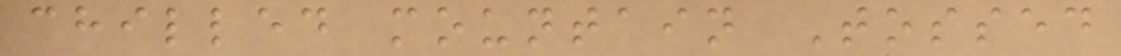chilled mountain Tossed
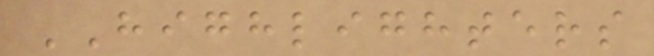HIGHLIGHTERS
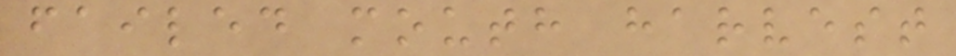failed mouth harvest
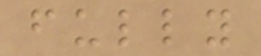fully
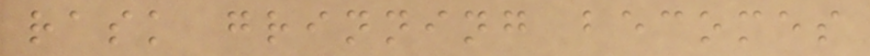rask grinning becomes
